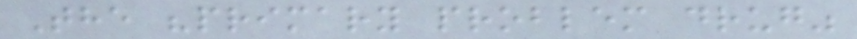The "primary problem drug"
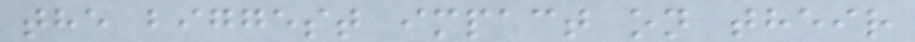the biggest impact on their
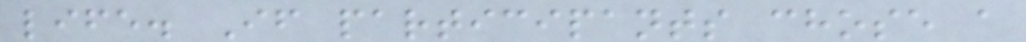life. If participants chose a
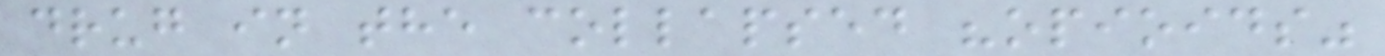drug in the collapsed "opioids"
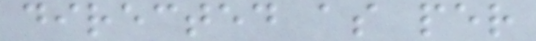directed as per
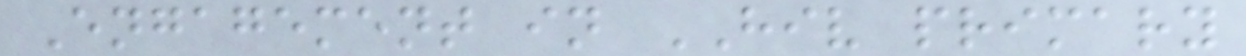Engagement in HIV primary
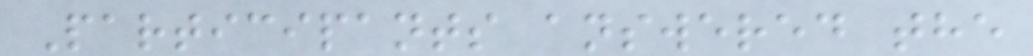Participants answered the
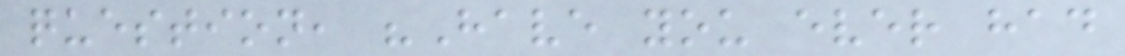question, "Have you ever had
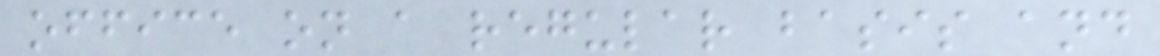office on a regular basis and
